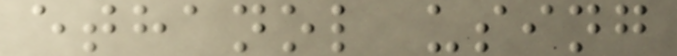ethanol using
